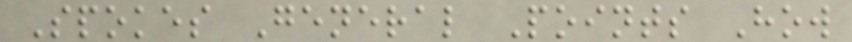Spokes General Points How
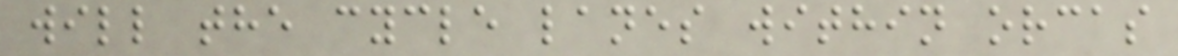will the cycle lanes within orcas
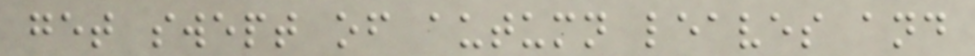get swept of autumn leaves and
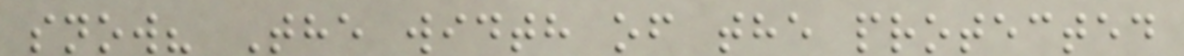snow? The width of the protected
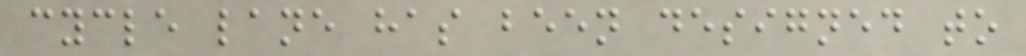cycle lane has been designed to
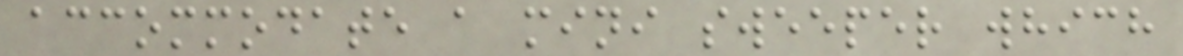accommodate a mini sweeper which
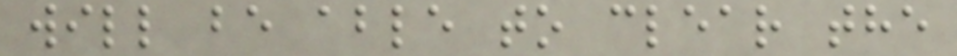will be able to clear the
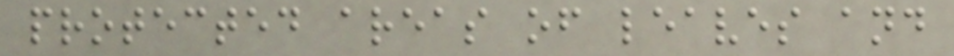protected areas of leaves and
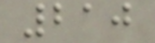210
